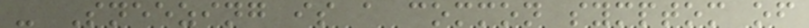- Sneezing is a common symptom of
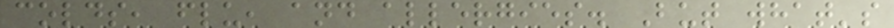colds, flu, and allergies. But what's
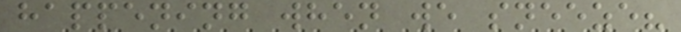happening when we sneeze?
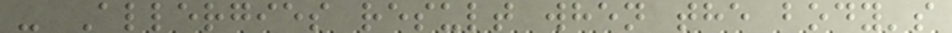- Allergies result when the body's
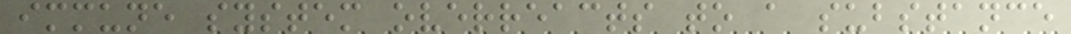immune system overreacts to a substance
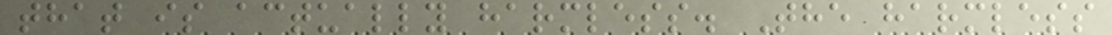that is actually harmless. The harmless
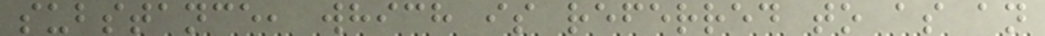substance, which is referred to as an
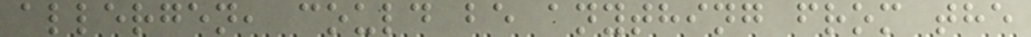allergen, could be anything from the
